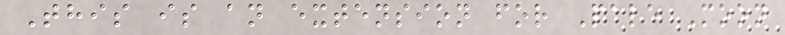This is an extension for Pale Moon
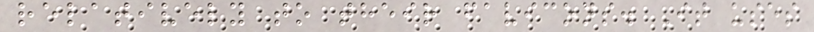relatively to their favicons. It uses
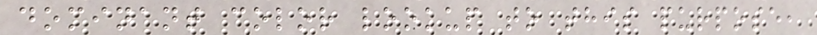dominant color lookup to this purpose,
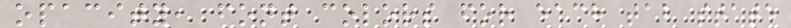opacity, font colors for each tab state
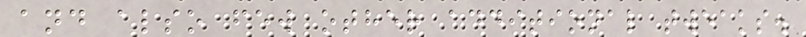and also few other additional tweaks.
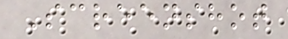Screenshot
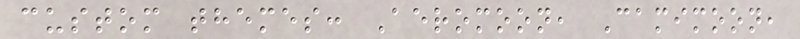custom themes: Aeromoon, Camimoon,
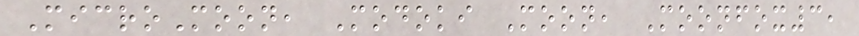MicroMoon, Modoki Moon, Moonfox3,
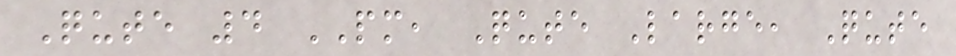Qute 4 PM, Qute Large, Qute
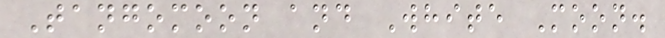Tangomoon and White Moon.
